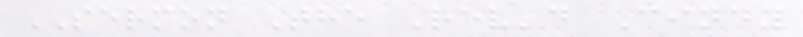SERMON The Rev'd Cindy
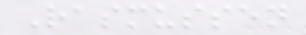Rasmussen
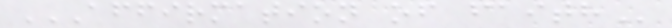AFFIRMATION OF FAITH
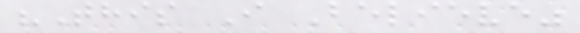"This I Believe"
